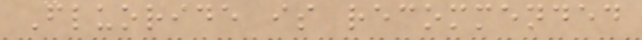Fluoride is recommended
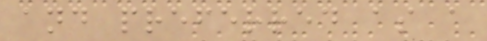and preferred as a
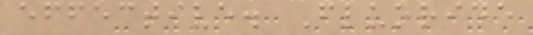effective. Fluoride
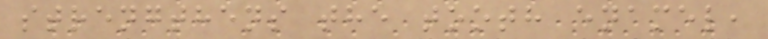strengthens the tooth enamel,
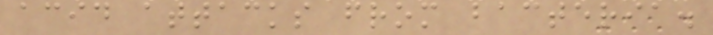acid attacks from bacteria.
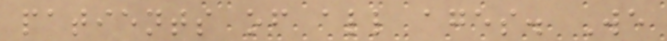patients of all ages. We
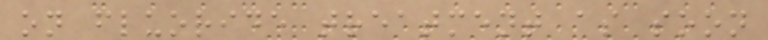on fluoride treatment as soon
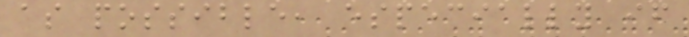as possible, especially if
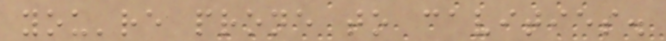you're prone to cavities.
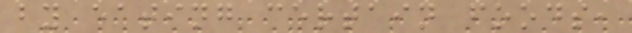by eating certain foods,
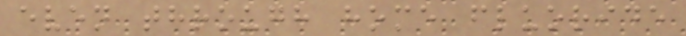even through home fluoride
